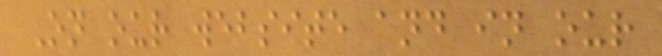On our website and in our
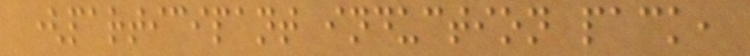(participant induction pack,
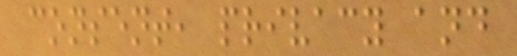consent, privacy and
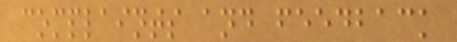complaints and feedback
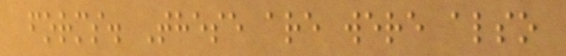forms. These are were also
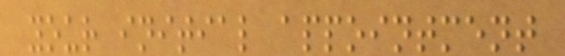your initial appointment
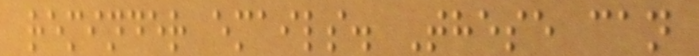reminder emails. These can
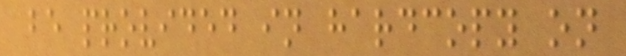be provided in hardcopy on
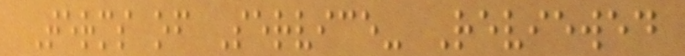Terms of Service- Reviewed
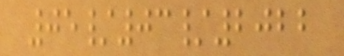05/03/2022
